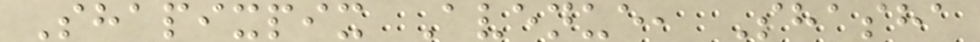Shapixpix Avenue, Shasha
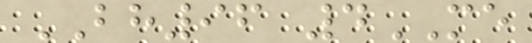BH96 4ME
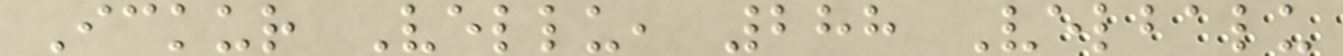Ickur Vellu, 288 Velbalu
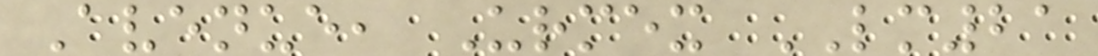Avenue, Urmex LM21
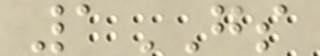1GS
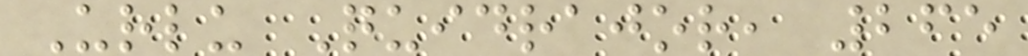Urlu Quidrajor, 265
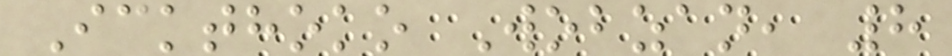Ickthoko Wobzan, 8
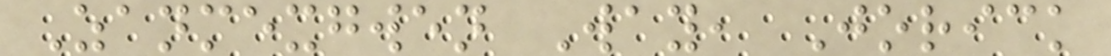Zanmexgwen Way, Jorick
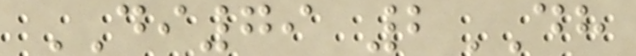DI79 2DH
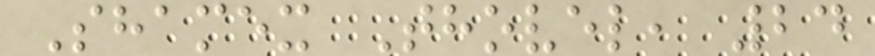Shamex Thovel, 24
